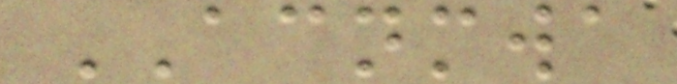ACNMWA
